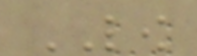LOW
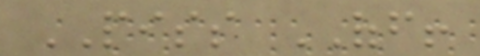PISS OFF!
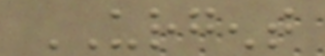URGENT
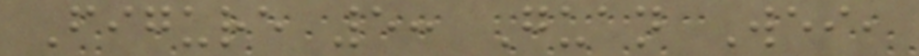Figure 5: Guan Wei,
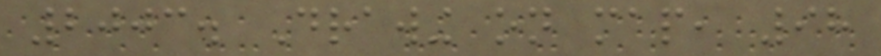2003. Drawing on map, 98
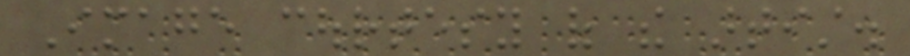Image courtesy of the artist.
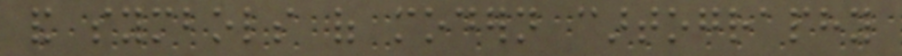and symbols of modern cartography
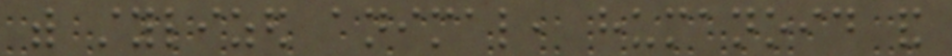with stylized animal, humanoid and
